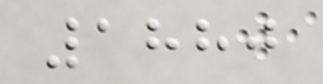1880
